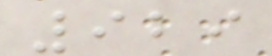929
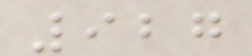927
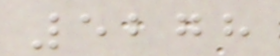5278
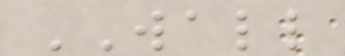WALL
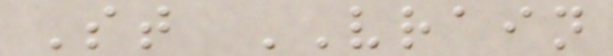St VRAIN
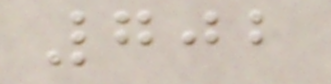702
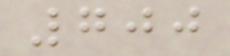700
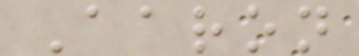Aaron
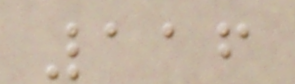116
